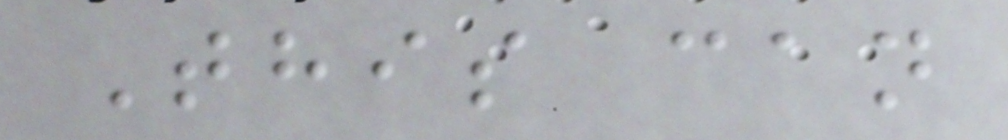This can
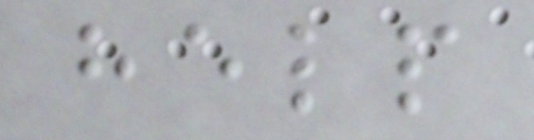help
